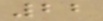22
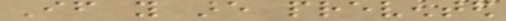If you are prevented
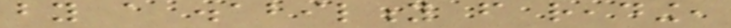by a disability from reading,
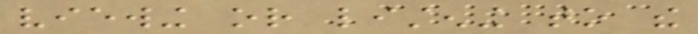viewing or listening to the
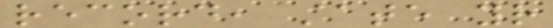record, state your
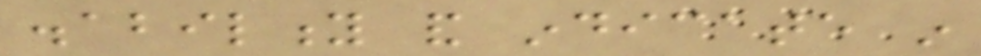disability and indicate in
